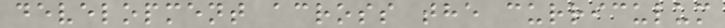development across the curriculum
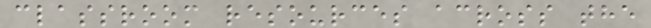classroom resources across the
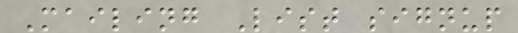Mailing List signup
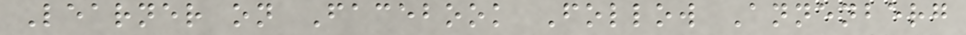Learner on Facebook Follow Annenberg
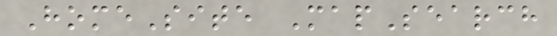HomeSite MapSearch
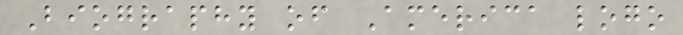Biography of America logo
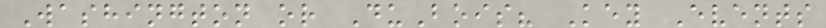Washington or DuBois? Key Events
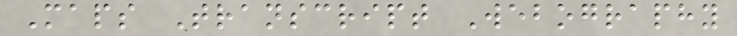Maps Transcript Webography
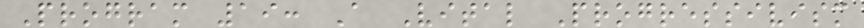Program 19: A Vital Progressivism
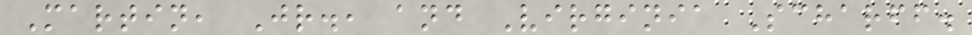Martin, Jr., and Virginia Scharff.
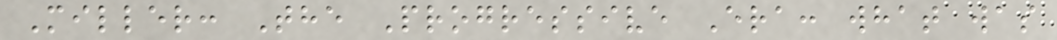Miller: The Progressive Era: what was
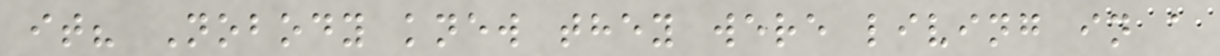it? Nobody knew they were living in a
